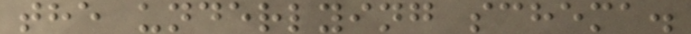the underlying schema.
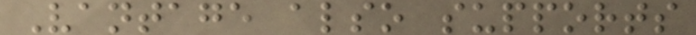Vantage also supports
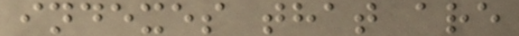indexes that are
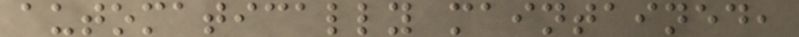automatically maintained,
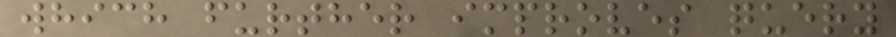which further improves query
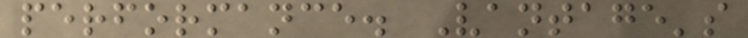performance. Vantage's
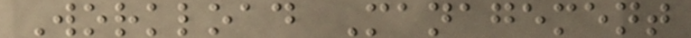Workload Management
